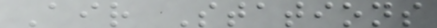Air Stations
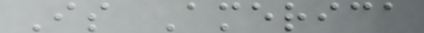Is America
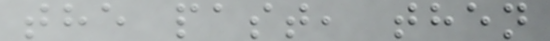the past, then
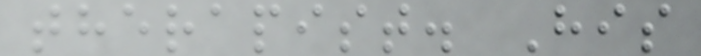therapist. His
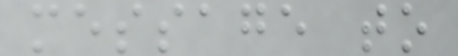message to
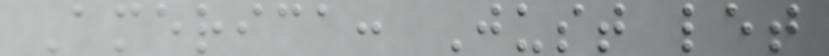America: Just let
